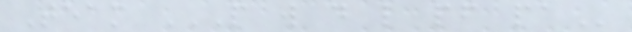Team P W D L PF PA
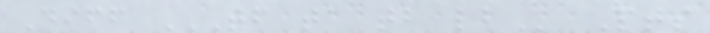Diff TF TA TB LB Pts
